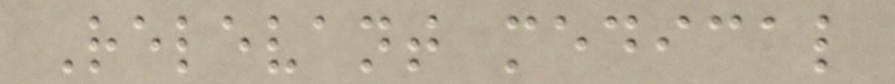Relevant medical
